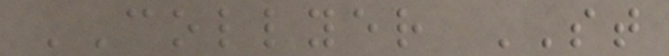COLLYER ST
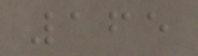165
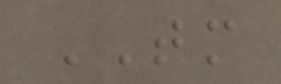TM
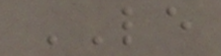LE
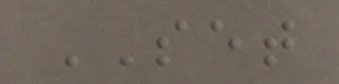SET
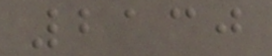2130
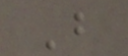B
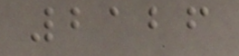2126
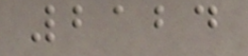2124
